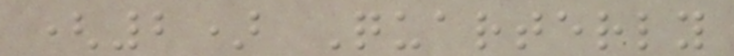(2) Quarterly
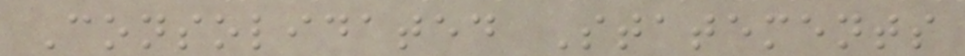Consolidated Statements
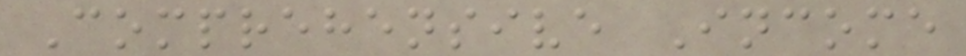Comprehensive Income
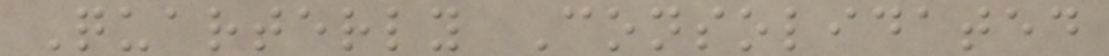Quarterly Consolidated
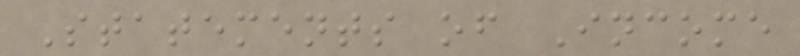Statements of Income
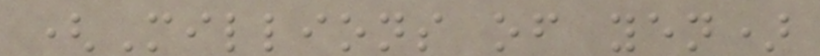(Millions of yen)
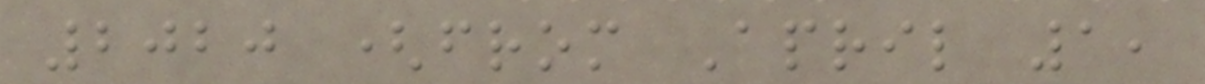2020 (from April 1,
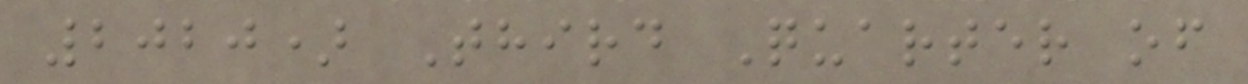2020) Third Quarter of
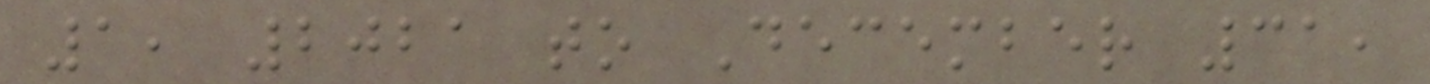1, 2021 to December 31,
